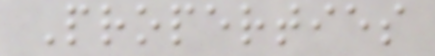Properties
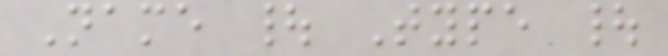Name | Type |
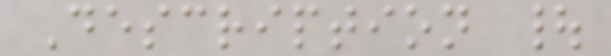Description |
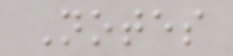Notes
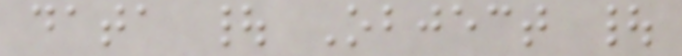data | Object |
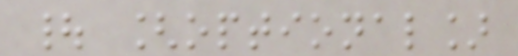| [optional]
